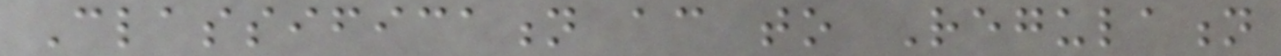Classification according to Regulation
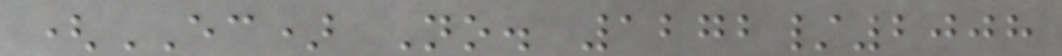(EC) No. 1272/2008
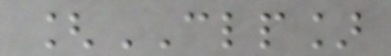[CLP]
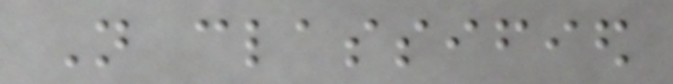Not classified
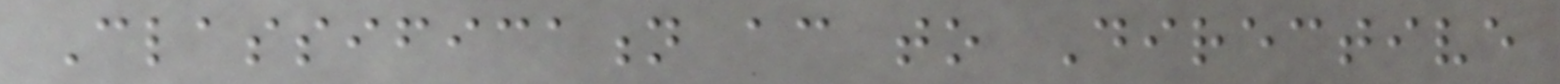Classification according to Directive
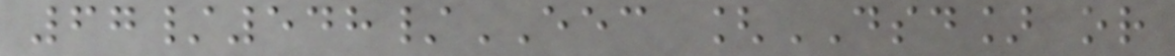67/548/EEC [DSD] or
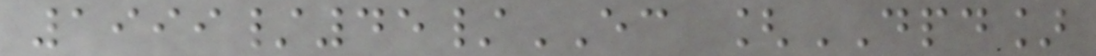1999/45/EC [DPD]
